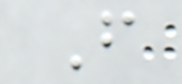F
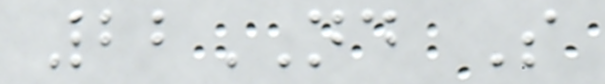22ND S
